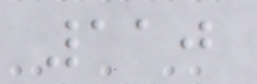110
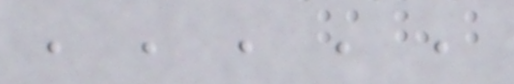, , , , ,
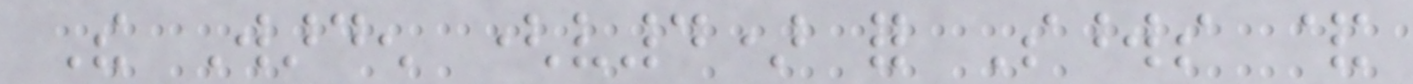The Warden (v4) for Swords &
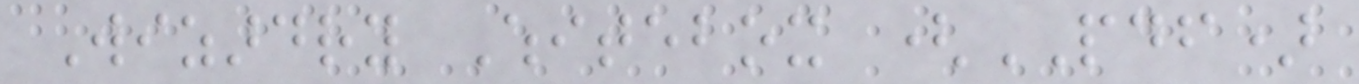Wizardry Whitebox (PDF)
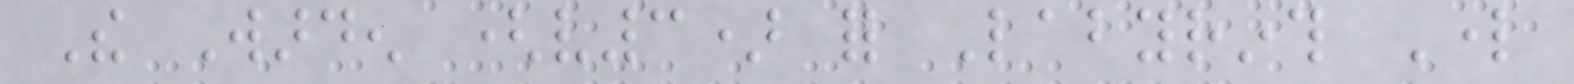The Warden (v3) for Labyrinth Lord
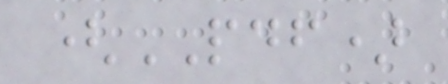(PDF)
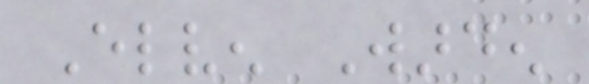Elven Warden
